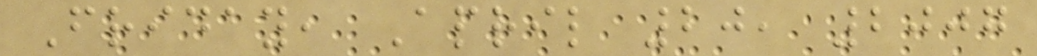Friday, April 20, 2007
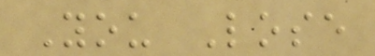You Lose
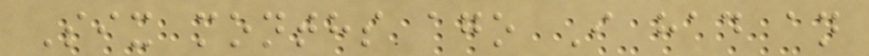Six months ago I had an
